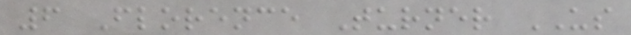6 Florence Turner US
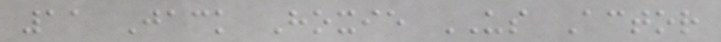11 Jack Hoxie US Actor
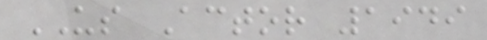US Actor 1949
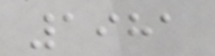1981
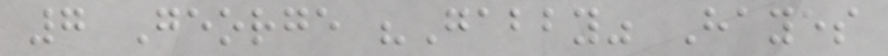7 George "Gabby" Hayes
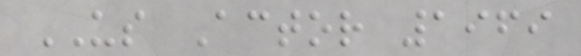US Actor 1969
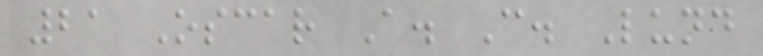21 Oscar A. C. Lund
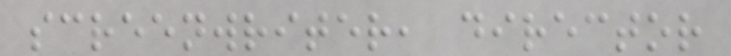screenwriter, director
